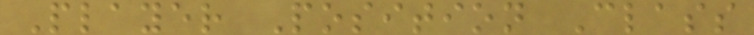Player Position Class
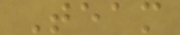Team
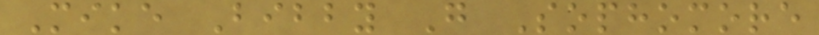Mike Bibby G Sophomore
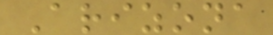Arizona
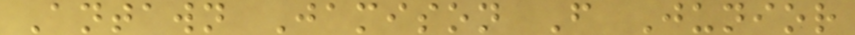Antawn Jamison F Junior
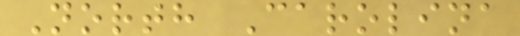North Carolina
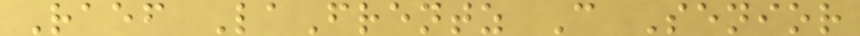Raef LaFrentz C Senior
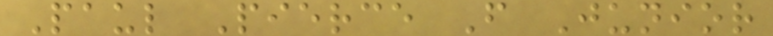Paul Pierce F Junior
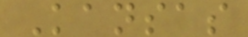Kansas
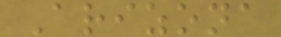Arizona
